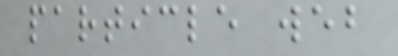particle web
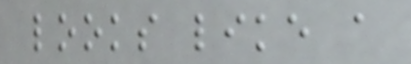looks like a
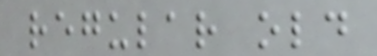regular old
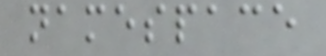namespace
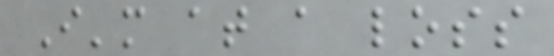I'm at a loss
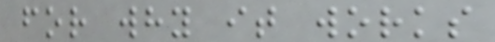for why it works
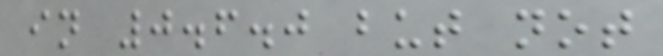in 0.6.0 but not
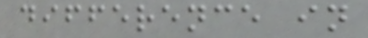difference in
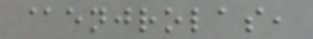@enjrolas,
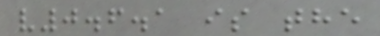v0.6.1 is the
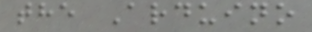the Arduino
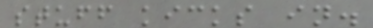stuff kicks in.
